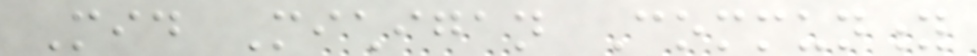Mid Michigan Community
